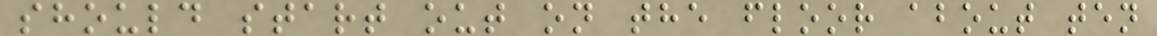should start out on the floor about ten
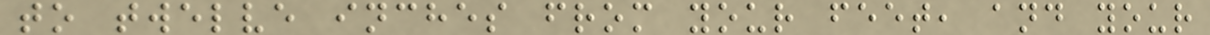to twelve inches from your feet, and your
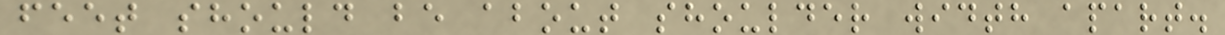feet should be about shoulder width apart.
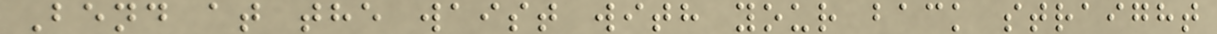Bend at the waist with your back straight
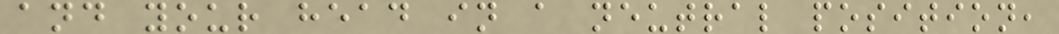and your head in a neutral position,
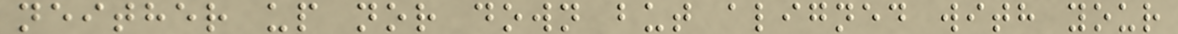neither up nor down but aligned with your
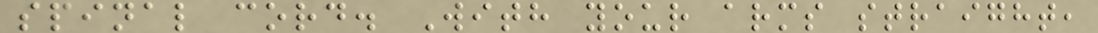spinal cord. With your arms straight,
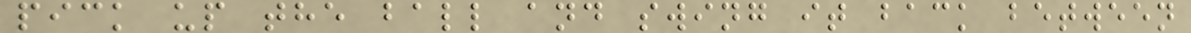pick up the ball and swing it back between
